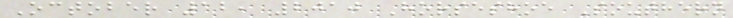October 12, 2010 Horseshoe Southern
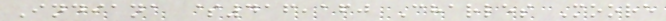Indiana $416,160 Charles Moore
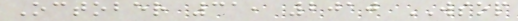October 31, 2010 WSOP
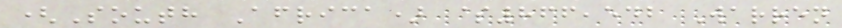(South Africa) $866,542 Warren
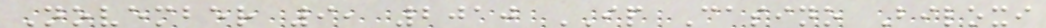November 9, 2010 IP Casino Biloxi
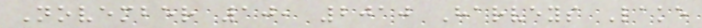November 10, 2010 Harveys Lake
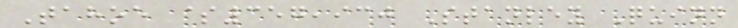Tahoe $357,930 Stanley Quinn
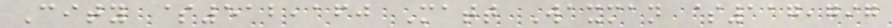City $512,160 Matt Waxman $117,797
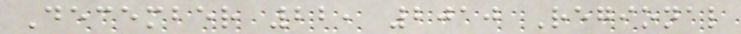December 22, 2010 Regional
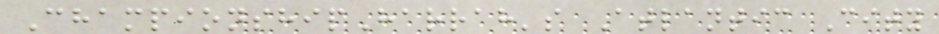ChampionshipHarrah's Atlantic City
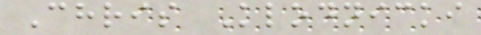Chris Klodnicki
